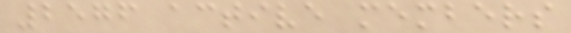2576 active members
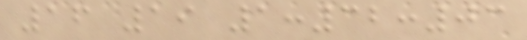16 19 1:32:03
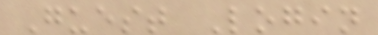Guest Login
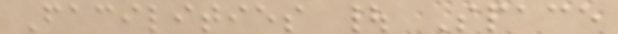Facilities | Space
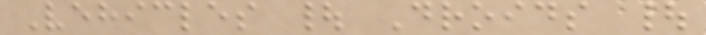Vehicles | Droids |
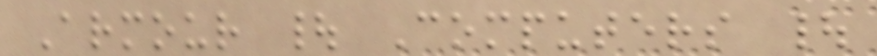Armour | Computers |
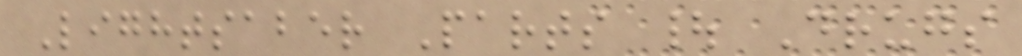Lightsaber Parts | Drugs
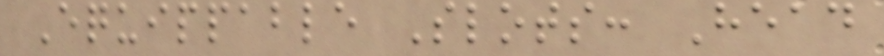Equippable Slots: Head
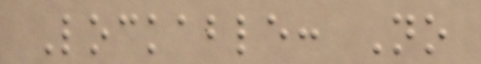Lockable: No
